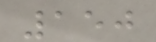150
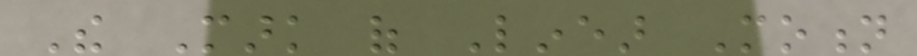The Mark of Linear Motion
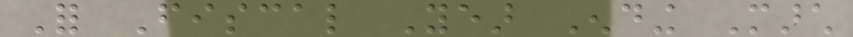For Fiscal Year Ending March
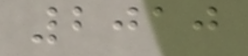2010
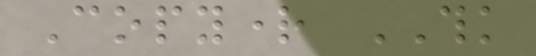Copyright THK
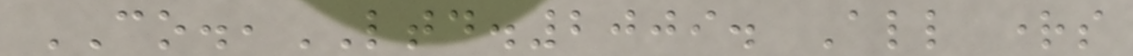CO.,LTD.2009. All rights
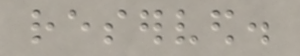reserved.
